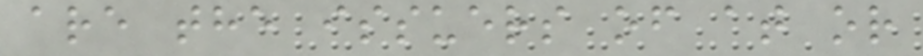are the issuers of at or
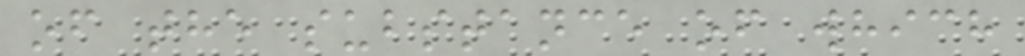of the substance of which
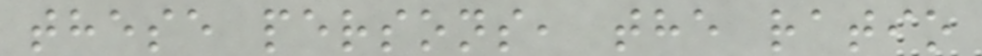these persons, the ratio
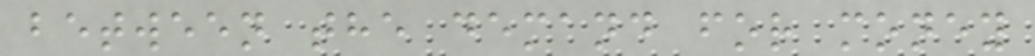between the demand for money
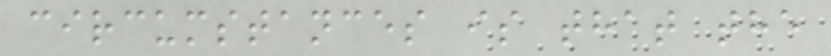circumstances is that the
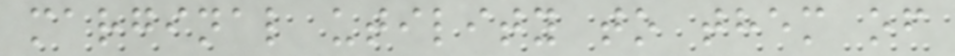marginal utility to them of
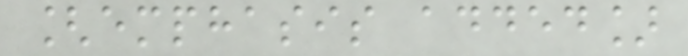[emphasis added]
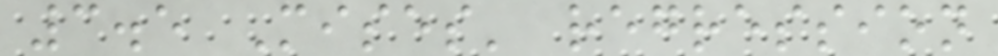3.5 Mises' regression
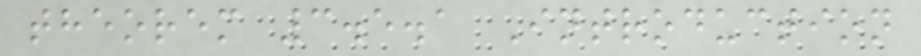theorem 3.5.1 Introduction
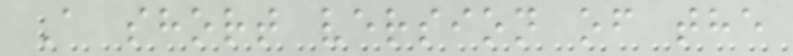A short version of the
